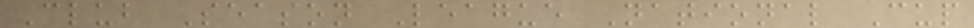Club Season League National Cup
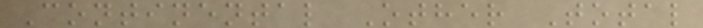Continental Other Total
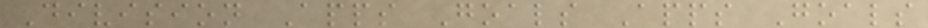Division Apps Goals Apps Goals
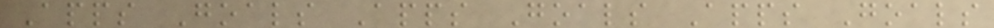Apps Goals Apps Goals Apps Goals
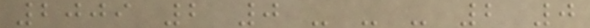2009 2 0 - - - 2 0
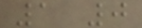1 0
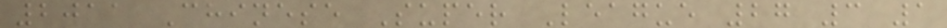2011 Chinese Super League 27 3 1
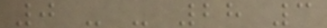0 - - 28 3
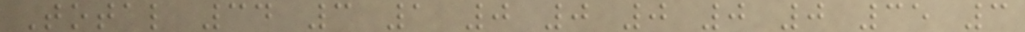Total 34 3 1 0 0 0 0 0 35 3
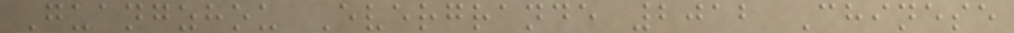Guangzhou Evergrande 2012 Chinese
